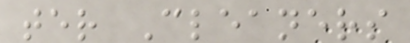ter Cleaners
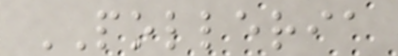POLLERIA
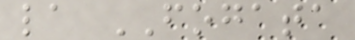la FOGATA
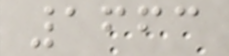1663
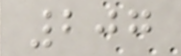207
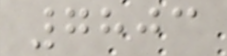7803
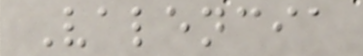Valencia
